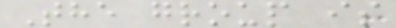The group is
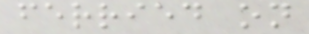ferried on
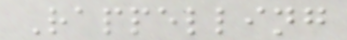Rappelling
